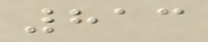813
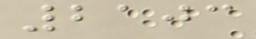2103
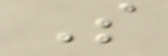S
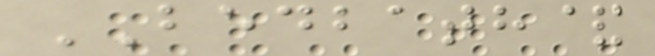BEDBATH&
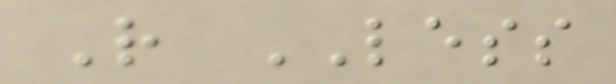R LESS
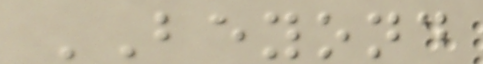BEYOND
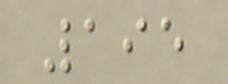195
